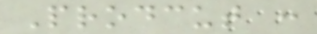Prodcut :
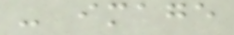- image
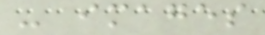- images
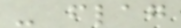- flag
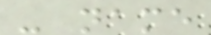- name
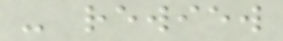- rewiew
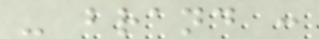- brand :
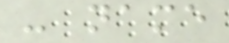- name
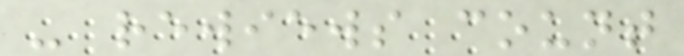- rewiews count
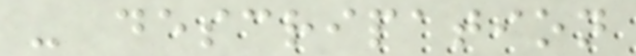- descripation
